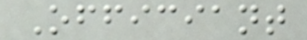Officiant
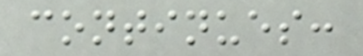continues:
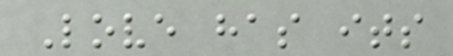Love has its
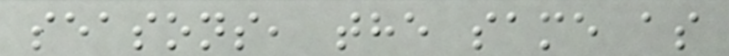seasons, the same as
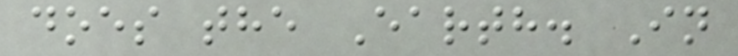does the Earth. In
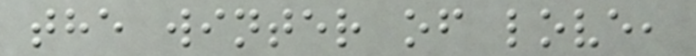the winter of love,
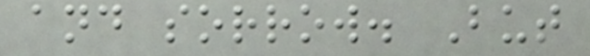and sorrow. But
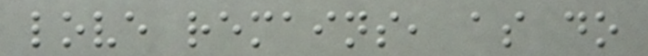love remains, as do
